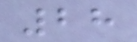28
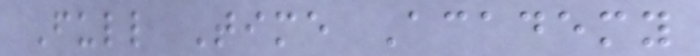Full Time Academy
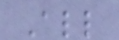All
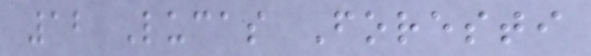12 Lucas Foresti
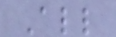All
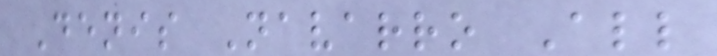Denis Navarro All
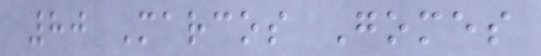80 Marcos Gomes
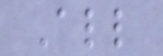All
